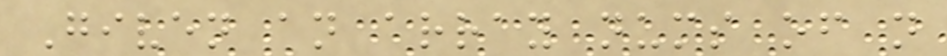Given an array nums of n
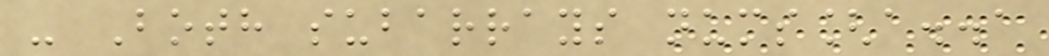- Both subarrays nums[a..a
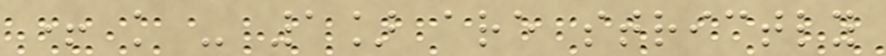+ k - 1] are strictly
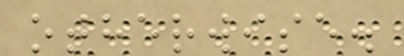otherwise.
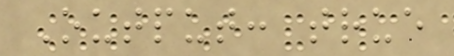Output: true
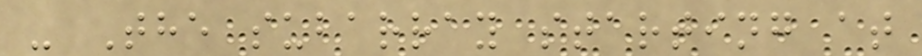- The subarray starting at
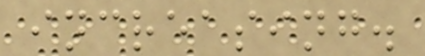increasing.
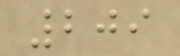209
